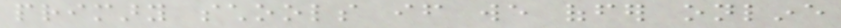primary schools if we offer online
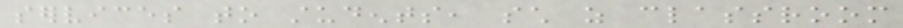services to students, such as classroom
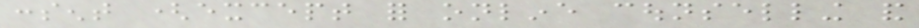consent (except for online counselling and
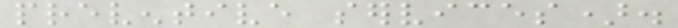preventive services).
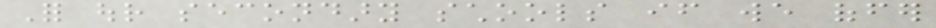For our secondary schools if we offer
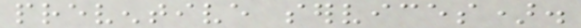preventive services).
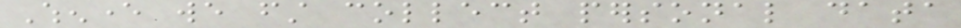Whenever we first collect personal data
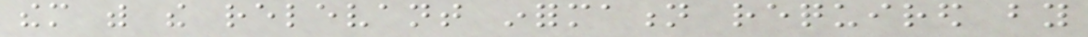them with the relevant information required by
